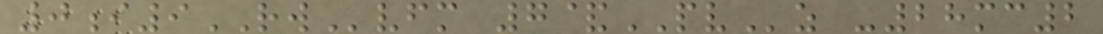0i9RWvfm 7&PVz -28mc2
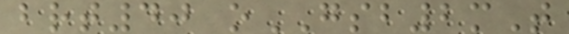brt40 oGSB2mT
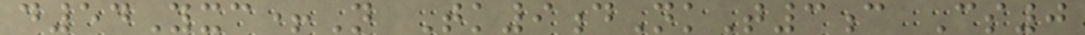d54Yxc+N Tk9dNkT3c Cs0
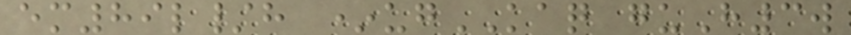em89l/h *ugKAQ guH3w
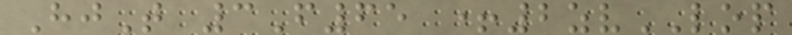HjT 3F65 +2zvLOP
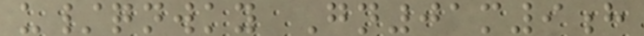u/qnwky Gn01m9h
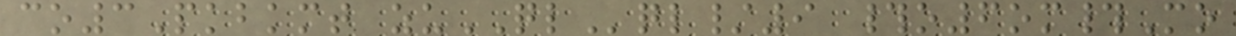co3Pkbkmt zuQLql/9 #o6om#Mo
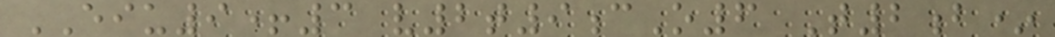EIU9+3 v2t9cO6 T2b*
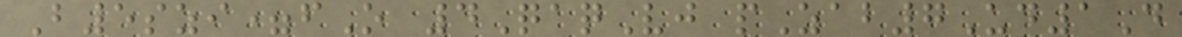B5szi=fO 4QaqVj pZab7Ud1D
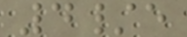4/e
